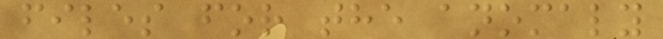files for the anomaly
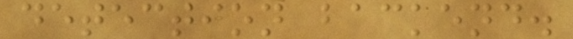detection backend.
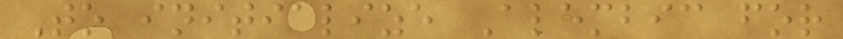To initialize Alembic for
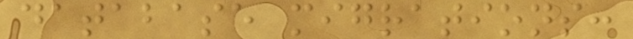database migrations:
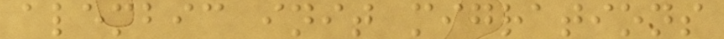alembic init migrations
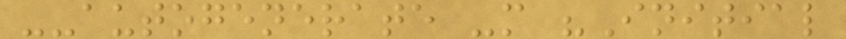--autogenerate -m "Initial
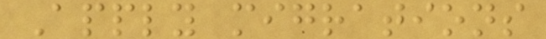Apply migrations
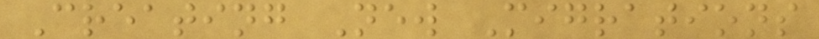Creating New Migrations
